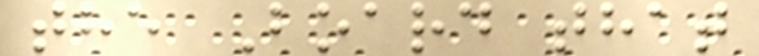the Board that
